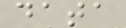data
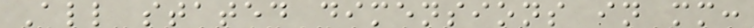All stated dimensions in mm:
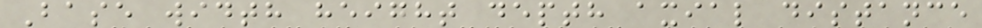Base width height depth axial distance
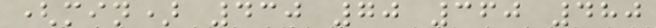(min) 430 70 360 480
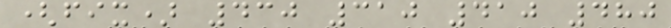(fix) 430 310 410 480
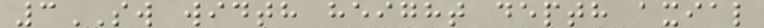3SW width height depth axial
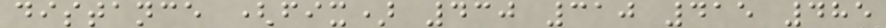distance (fix) 430 310 415 485
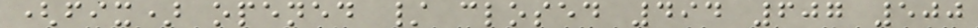(fix) opened / closed 494 607 500
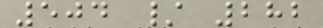504 / 282
